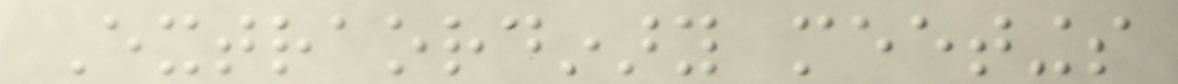Extraordinary meetings
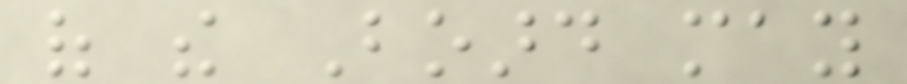of the Board may
